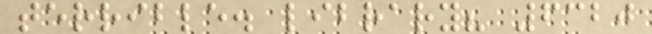terrible. library? 6320
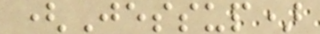(Jessup)
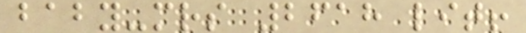baby-mrs 2618 lit!
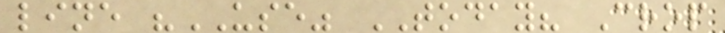line "USE" TODAY? Crop
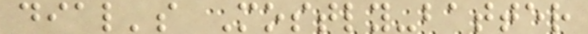dial's Mostly-batter
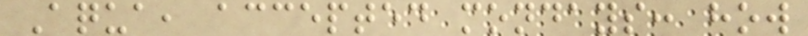Aqua, accepted mondays: how
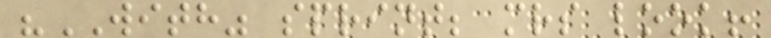"WITH" sprint; mrs look!
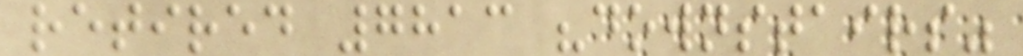retired 7813 "downstairs"
